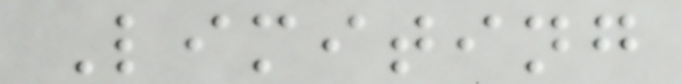Limiting
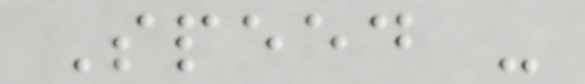Speed -
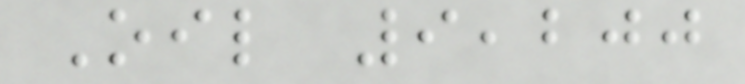Oil 9,200
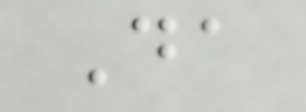Da
